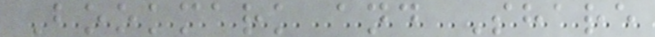Bookmark and Share
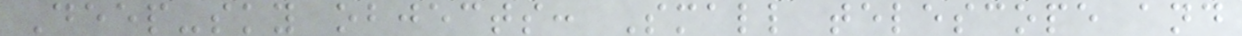Deep-sky objects: Small telescope and
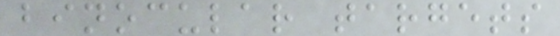binocular targets
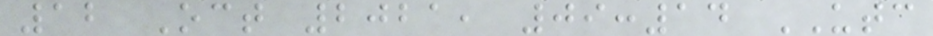12 Oct 2021, 09:14 UTC
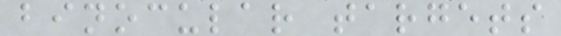binocular targets
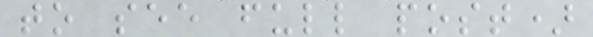to see full post)
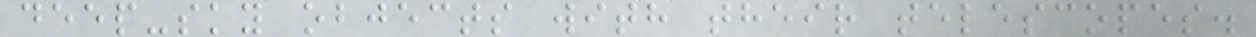deep-sky objects with their telescopes.
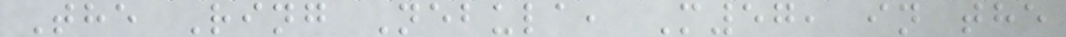The Ring Nebula, M57, in the
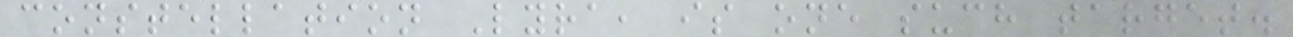constellation Lyra, is one such target.
